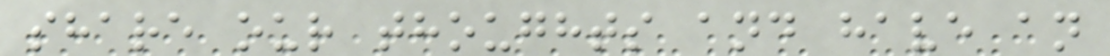share our thoughts and have an
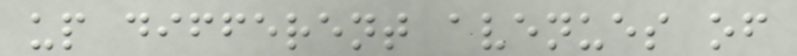up different avenues of
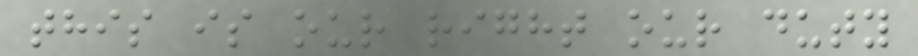this is our right our duty
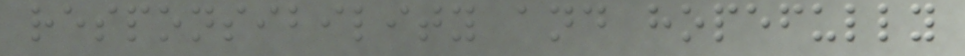responsibility and hopefully
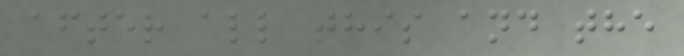after all this and the
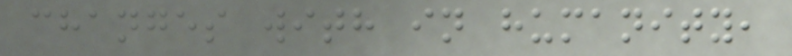changes with in humanity,
